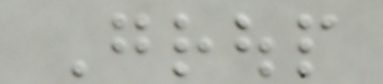Group
